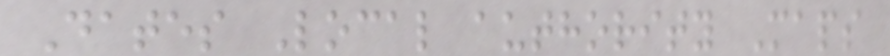Dates Local authority Maps
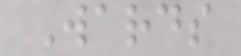Wards
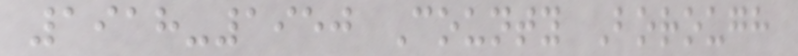1918-1950 County Borough
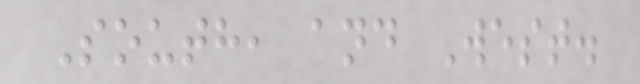South, and West.
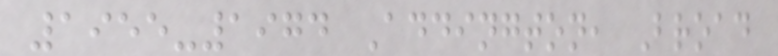1955-1974 Addington, Broad
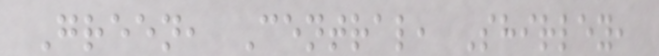Green, Central, Shirley,
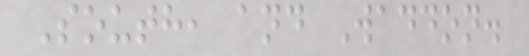South, and Waddon.
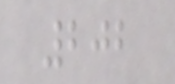202
